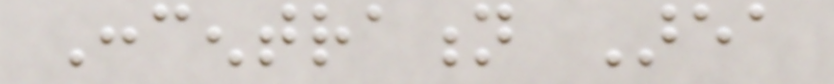Concentration Area
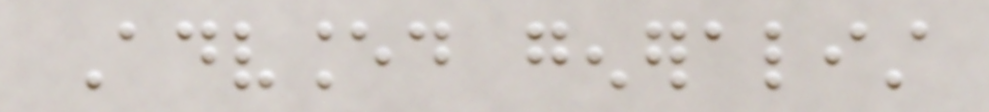Advanced generalist
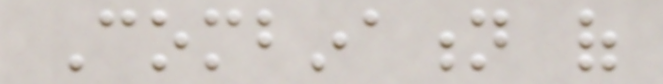Combination of
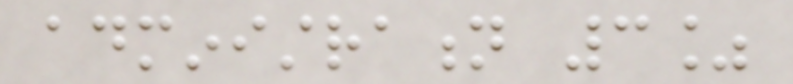administration 3%
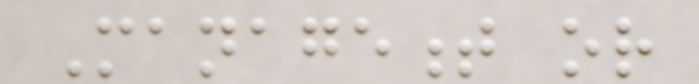Management or
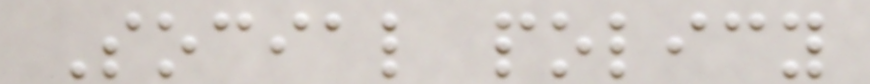Social policy
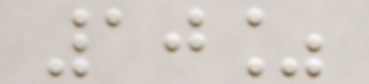10%
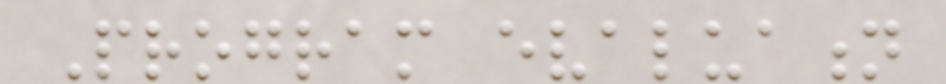Program evaluation
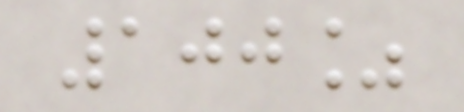100%
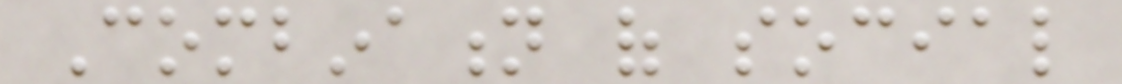Combination of social
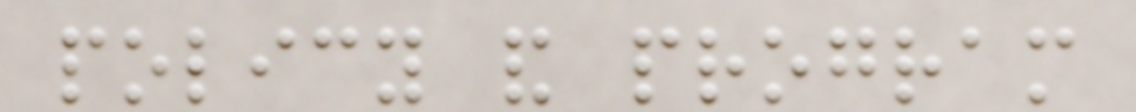policy and program
